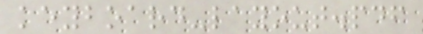keyboard-layout.pdf
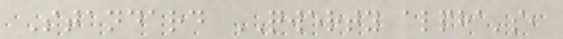Standard QWERTY alpha's,
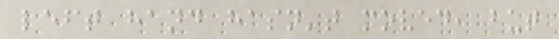left hand hasn't moved, but
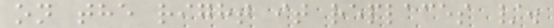on the right it replaces /.
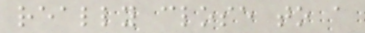really close to a
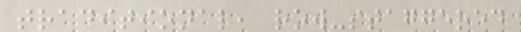traditional, row-staggered
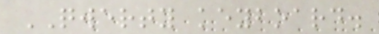QWERTY keyboard.
